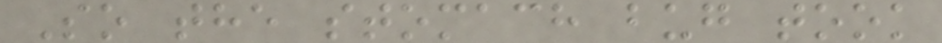So the stomach bug took
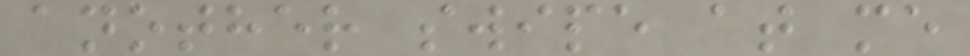another swipe at me
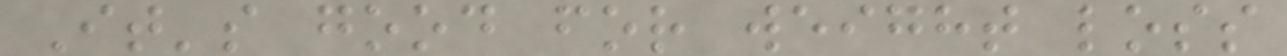It's good for weight loss
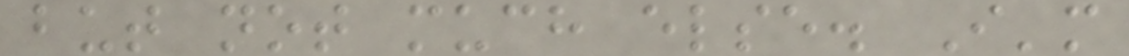but not much else. I'm
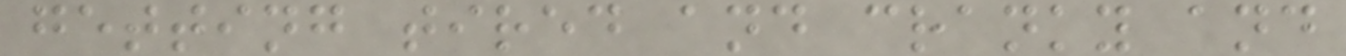getting tired and cranky and
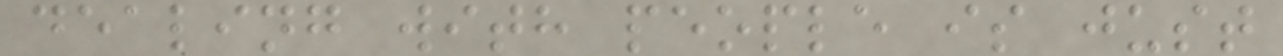dealing with people is just
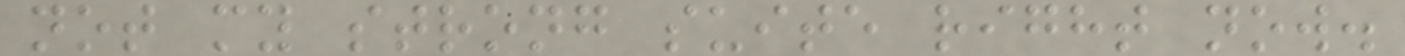not my strong suite right now.
